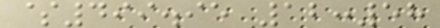$499.95 12:58
